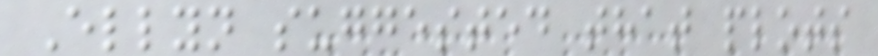Ellyn suggested that plots
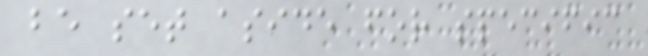be set aside for specific
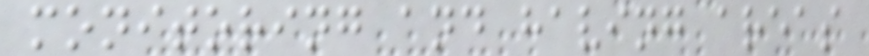monitoring and having areas
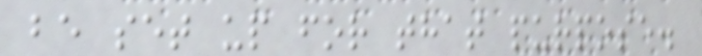be set up for that purpose.
